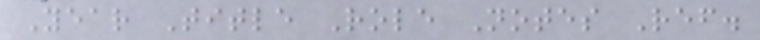Year Title Role Notes Ref.
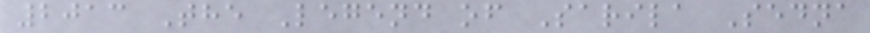2013 The Legend of Sarila Sedna
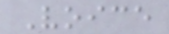Voice
